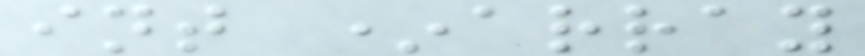int *array
